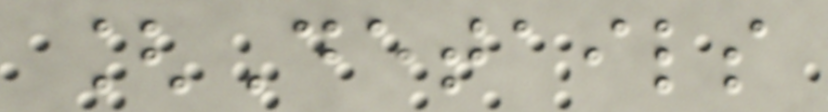[Details
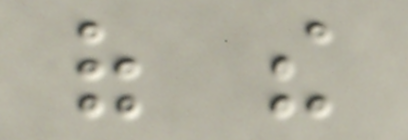of the
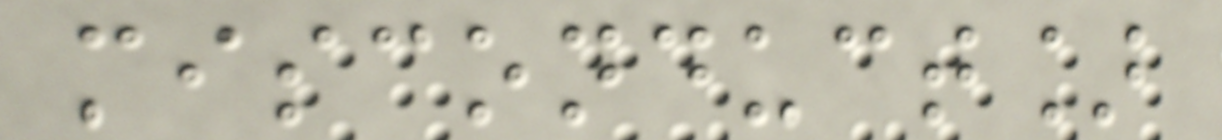misconduct]
